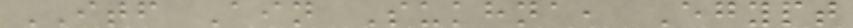ITF Ain Sukhna, Egypt
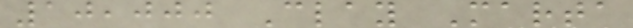10,000 Clay Marta
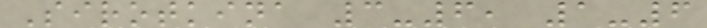Sirotkina 3-6, 1-6
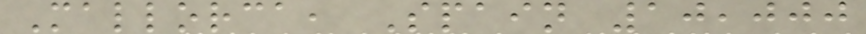Mallorca, Spain 10,000
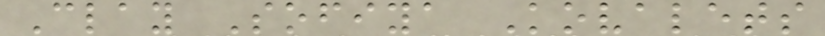Clay Sofiya Kovalets
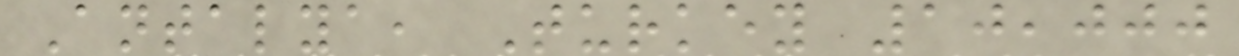Antalya, Turkey 10,000
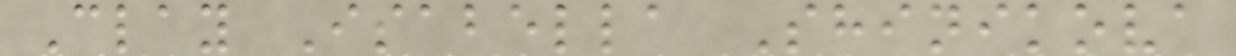Clay Isabella Shinikova
